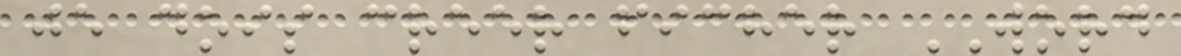je dois creer ficher WORD
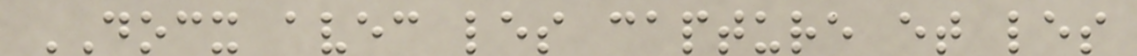DOCX avec les capture et les
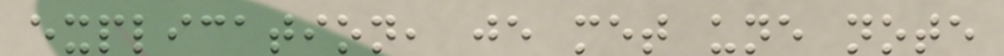explication, je met une note
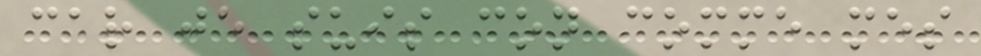car je suis con comme mes
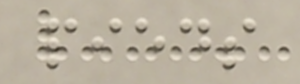pieds
